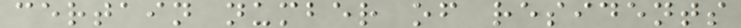certain number of residents
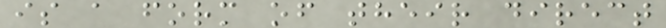is a form of their direct
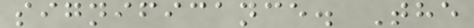significance. The
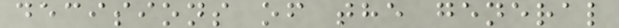decisions of the general
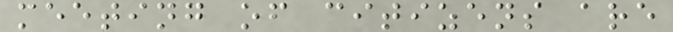meeting of citizens are
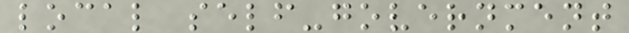local self-government
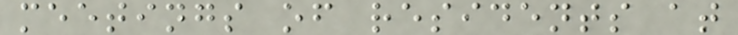meetings of residents at
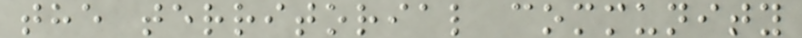the territorial community
